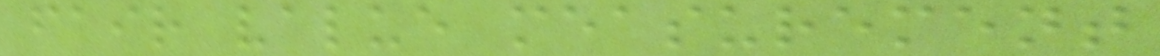fair value measurement
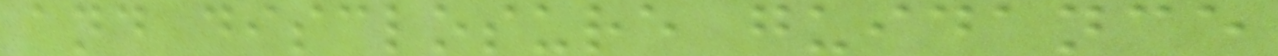and disclosure guidance
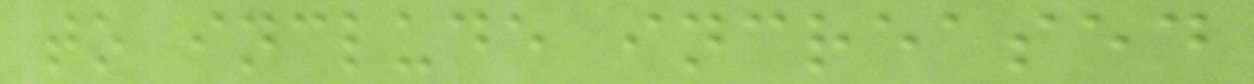to include increased
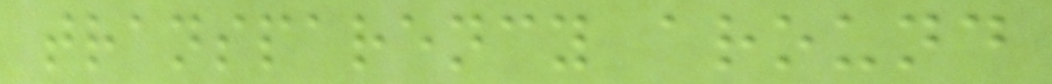transparency around
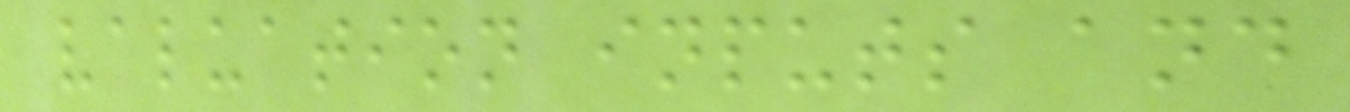valuation inputs and
